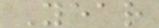Year
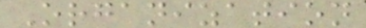Organization
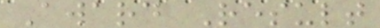Award Result
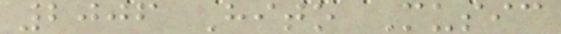2006 Hito Music
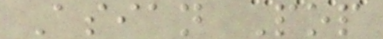Asian Pop
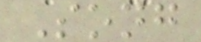Song
